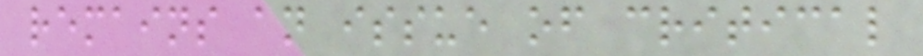remains an issue of critical
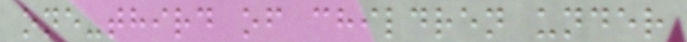one-third of children under
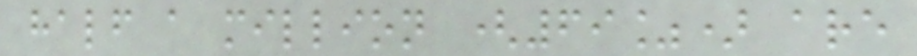half a million (69%) are
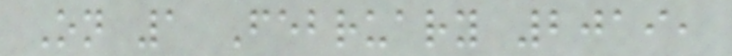On 1 February 2019,
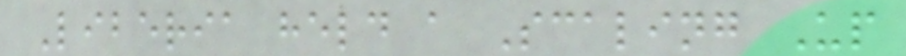Liberia held a Scaling Up
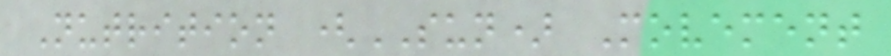Nutrition (SUN) Movement
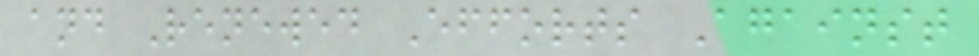and Renewed Efforts Against
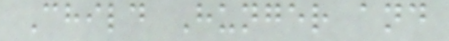Child Hunger and
